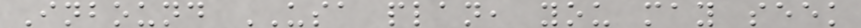Inbound USA plan, you may seek
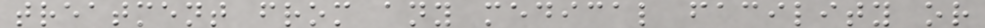treatment from any medical facility or
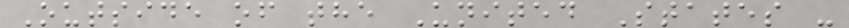Outside of the United States -
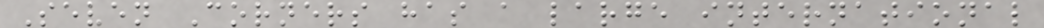Seven Corners has a large international
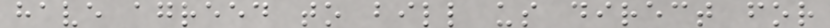have agreed to bill us direct for
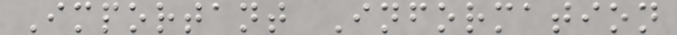Important Information
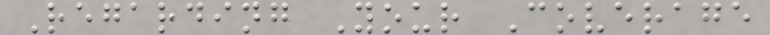Regarding Your Coverage
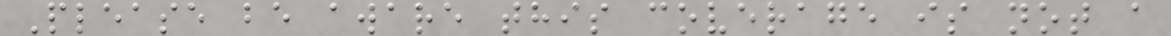Please be aware this coverage is not a
